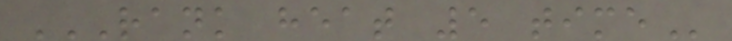RANK HEAT 5 TIME
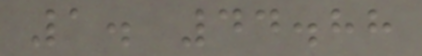1. 44.88
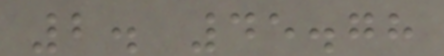2. 45.78
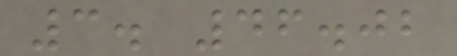3. 46.02
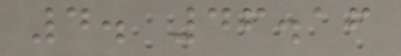4. 46.16
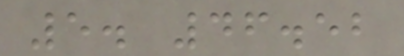5. 46.52
